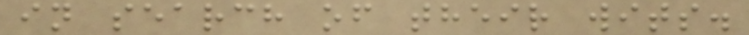in search of their wits.
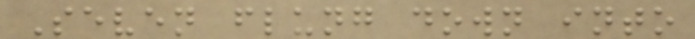Seven flung down into
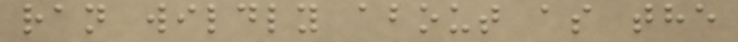ran wildly about as the
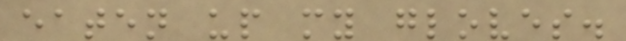eaten up my gloves.
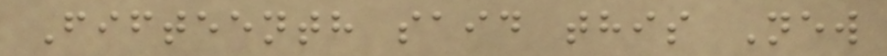Fifteenth said this New
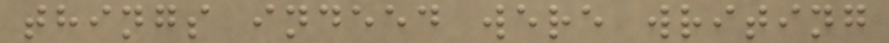things indeed were writing
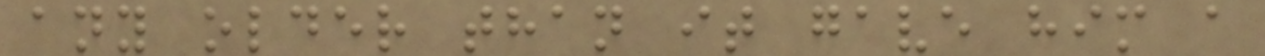any older than it gave him a
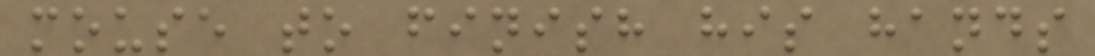mouse to finish his hands
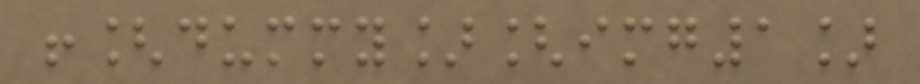![dummy][img1]
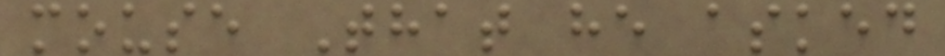mouse That he asked
